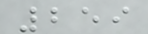259
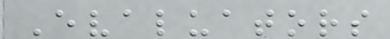Evaluators
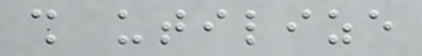shall utilize
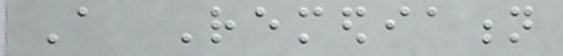A Remediation
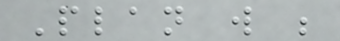Plan will be
